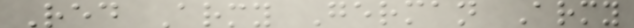Red Army German Army
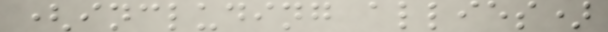(including allies)
